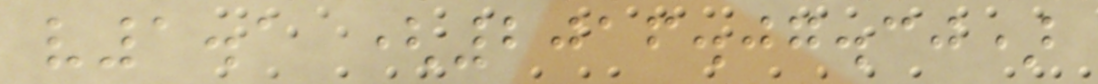v1.1 (2016.07.30)
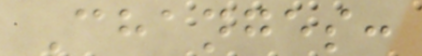Changes:
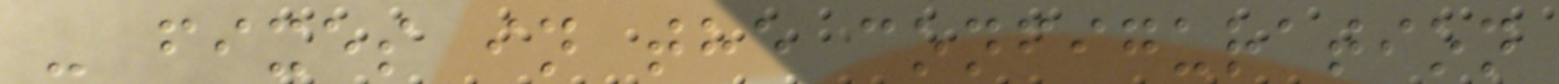- fixes in the configuration
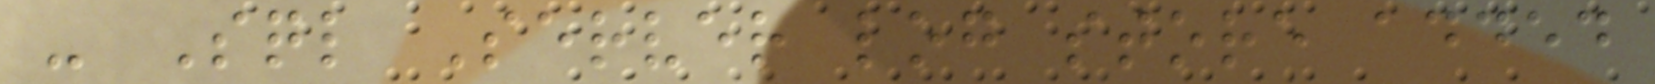- Sql Server log store added
